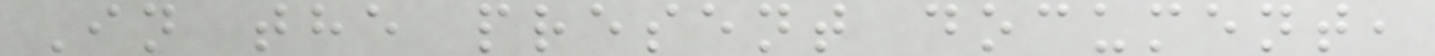In the present document,
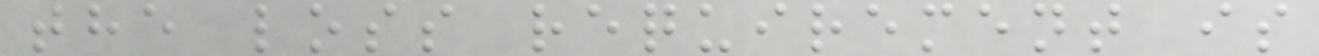the loss requirement is
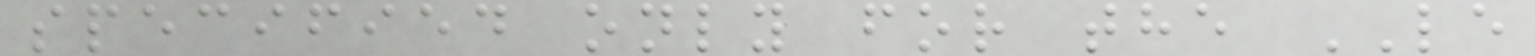specified only for the LE
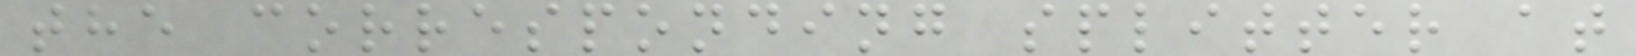the corresponding splitter at
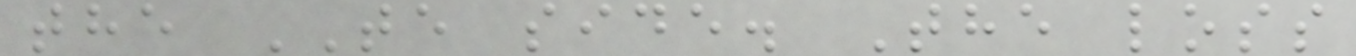the TE side. The loss
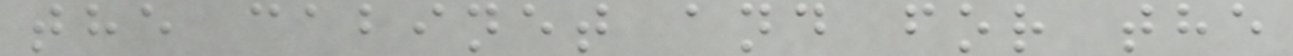the cabinet and for the
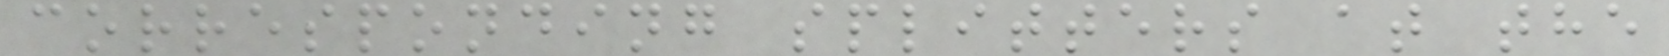corresponding splitters at the
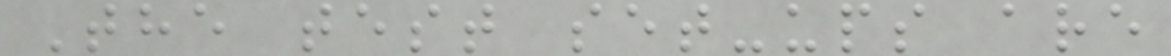The test set-ups are
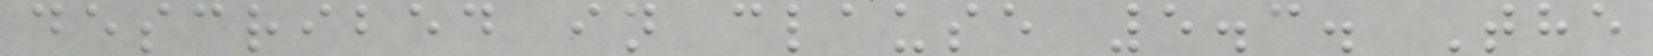described in clause 5.3. The
